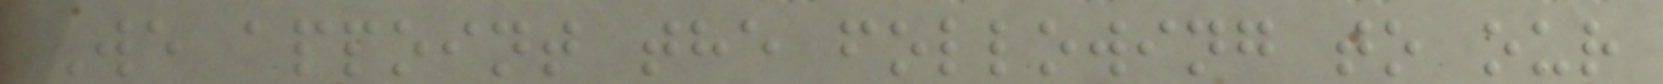We appoint the following to our
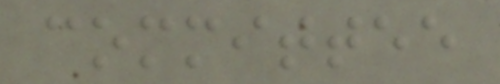committee
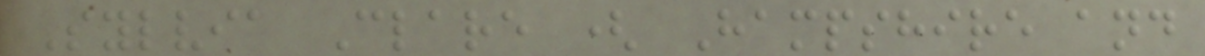Sylvia Clare ( Hampshire and
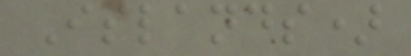Islands)
